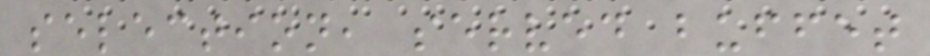selection, served buffet
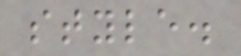style.
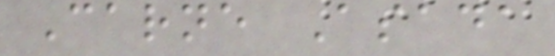Carne Asada
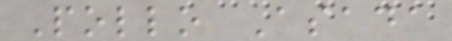Pollo Asada
